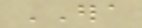ERA
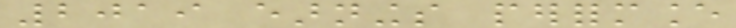2019 earnings performance
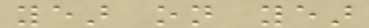year on year
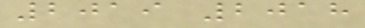2019 2018
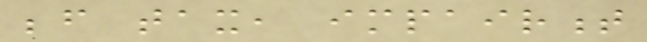before tax, impairment
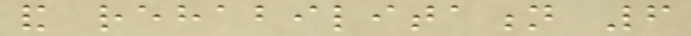and rehabilitation 6
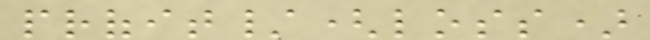profit/(loss)
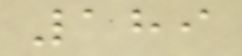189
